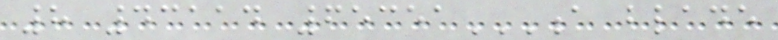8 43114 65351A BLADE
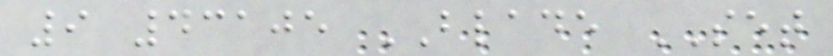9 43105 BLADE SET
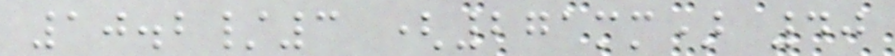10.2/3 (271mm) 40
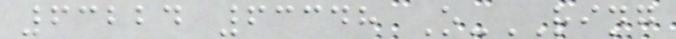63224 63348 O-RING
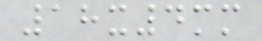18x4mm
